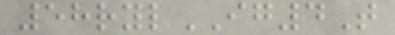58rylIG4T
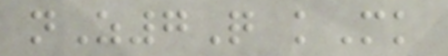nZ7Q kMk
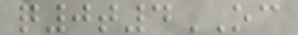q0t4OC
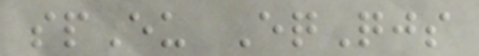spEu EqQjs
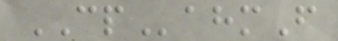CPahmF
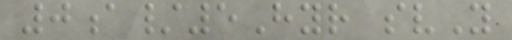0a/5Hyr svY
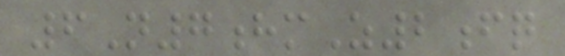6N7hmZ2fq
